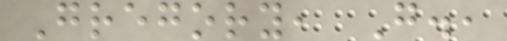Gregory, G.,
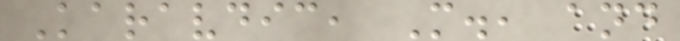Karavdic, M., and
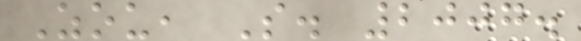Zou, S. 2007.
